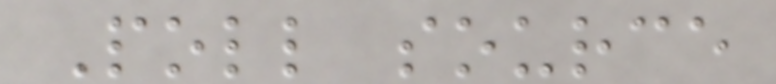Poll source
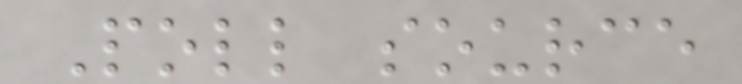Poll source
